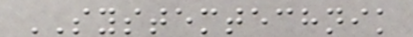SYSTEMTECHNIK
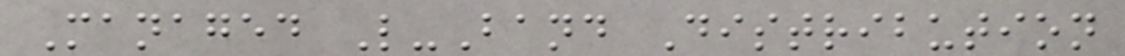Managed L-Band Distribution
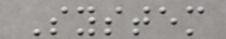System
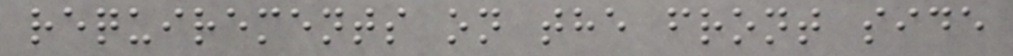requirements on the front side
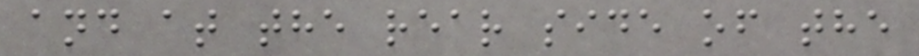and at the rear side of the
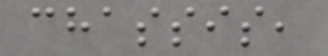chassis,
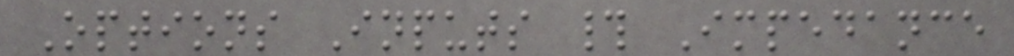Options Inputs # Impedance
